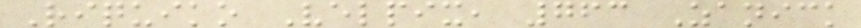Riquiko Velpix, 763 Zanick
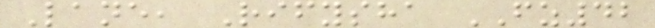Lane, Rifysha FZ42
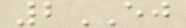2EJ
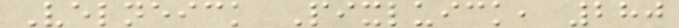Velneick Pixluick, 280
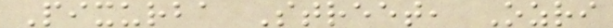Pixurba Street, Ozri
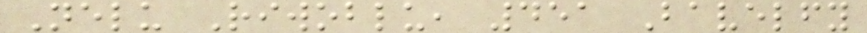Nelu Riwoblu, 451 Bavelfy
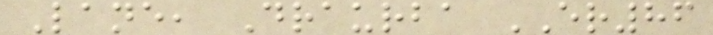Lane, Draurba ER86
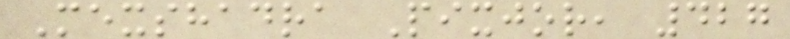Mexshadra Pixjor, 427
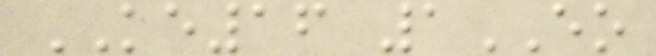KE16 1EO
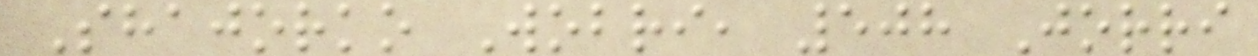Shajorko Wobri, 508 Jorri
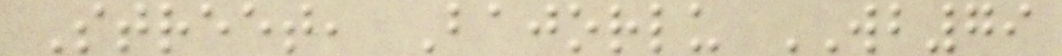Street, Bajorlu WB79
